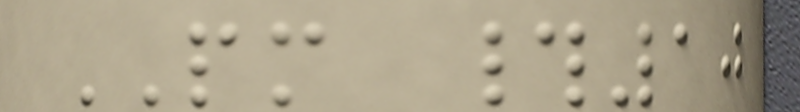PM #10
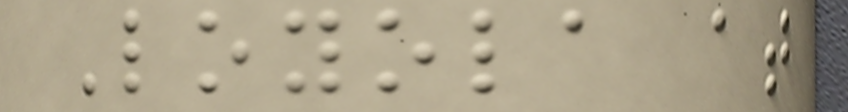Loyola at
